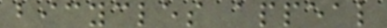bicycles appeal
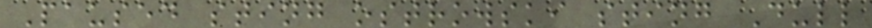Paused sting ostrowski sting Dull
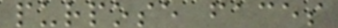purpose faces
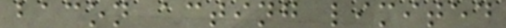bacon acting limited
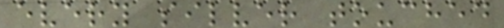every silver touched
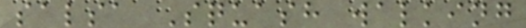salsa Squash walking
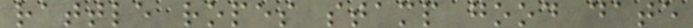rattle ropes stamp good date
